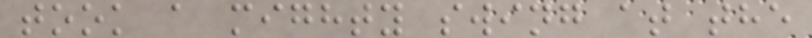took a mighty swing at the
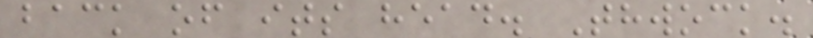back of its head. Thwock.
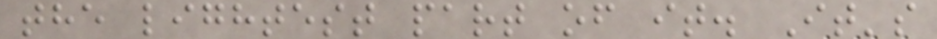the lightest part of it. It's
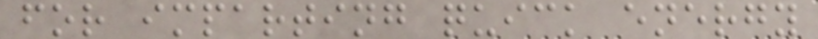for imparting quick energy
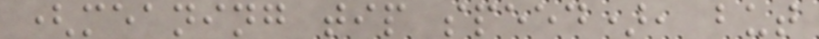(meaning tip speed), but
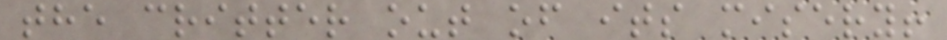the critter out of its misery!
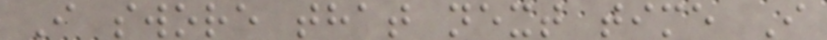I swore that next time I
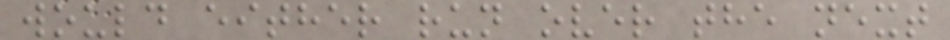would either run over the next
